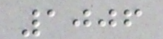1006
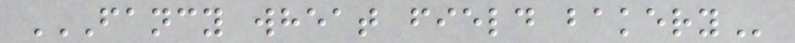FANCY WHEAT FIELD BAKERY
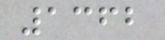1362
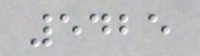5425
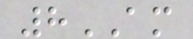8AM
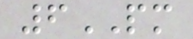6PM
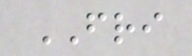FRI
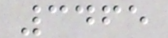3465
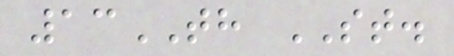13TH ST.
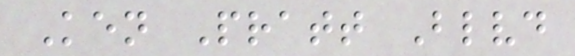Ken Pratt Blvd
